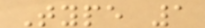Type 1
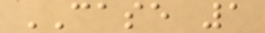CASE 1
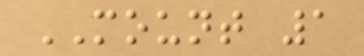MOUNT 1
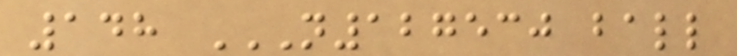148 N127530 BALL
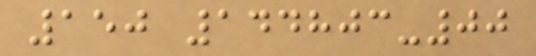150 144803-00
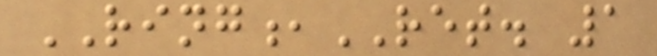RING,RET. 1
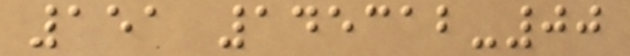151 145312-00
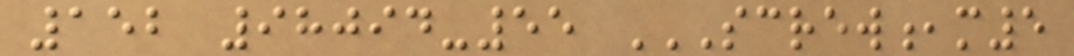152 98094-55 SCREW,M5
